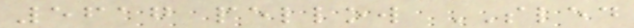5617 pellow SLED
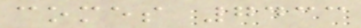comes 7433
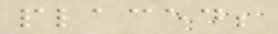placed;
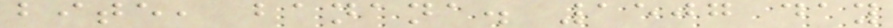bite, banana. 1507 day
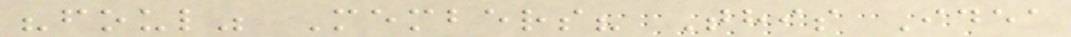"foul" Members? This Idea
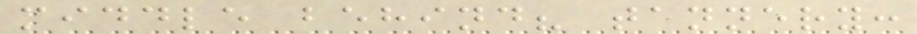middle behind? tannery:
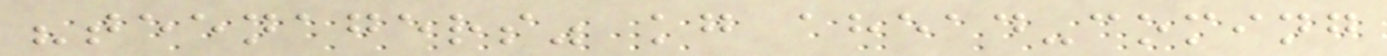"teenagers" kg ahead-coming
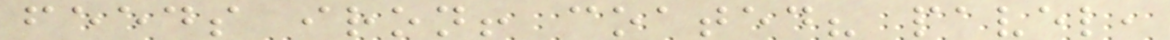feeds iron! coated? pavel,
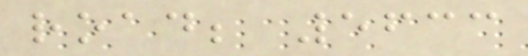road; 5633
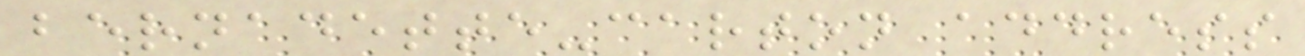bernadette-carton address
